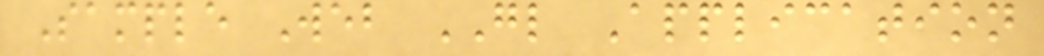Sample Web GL Application
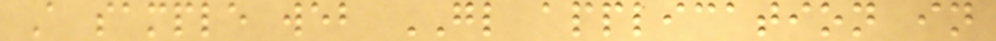A sample web GL application in
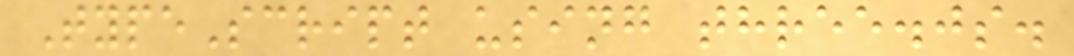TypeScript using three.js.
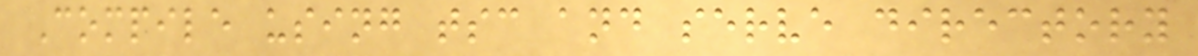Compile using tsc and serve directory
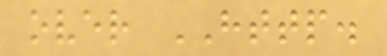over HTTP.
